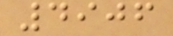4906
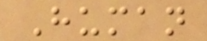Human
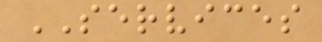SERVICES
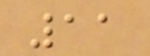11
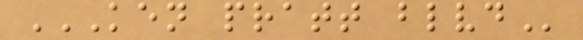KEN PRATT BLVD
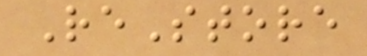ReStore
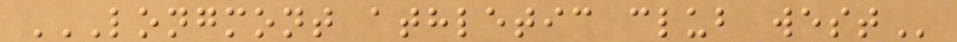LONGMONT ATHLETIC CLUB WEST
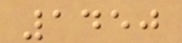1450
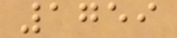1759
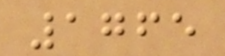1765
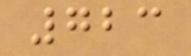723
